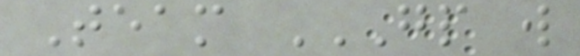Team GP W
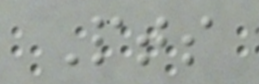Pts
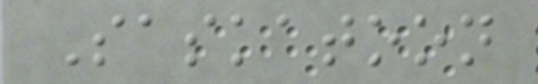Saskatoon
